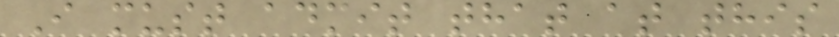I must admit that at this
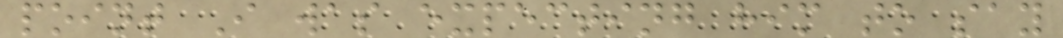point I was expecting him to say
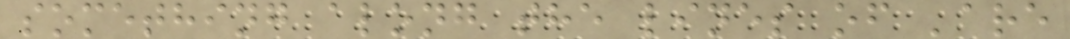something along the lines of 'are
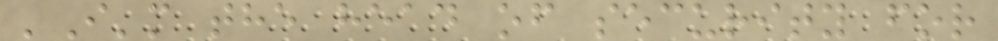'I'm the head of security for
